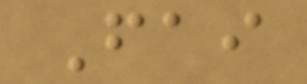Fai
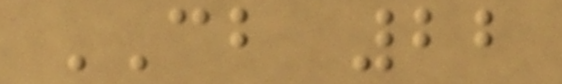CB 22
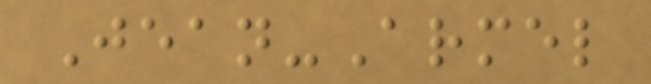Jean-Armel
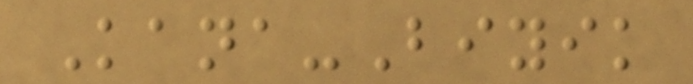Kana-Biyik
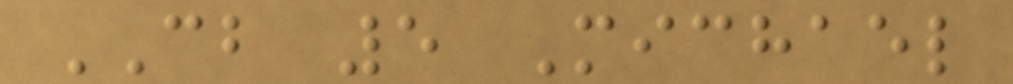CB 5 Michael
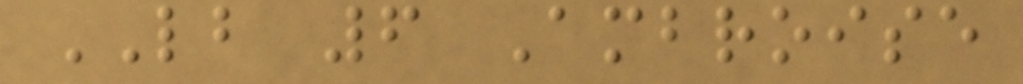LB 6 Ambroise
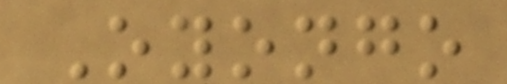Oyongo
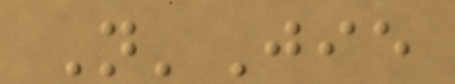N'Jie
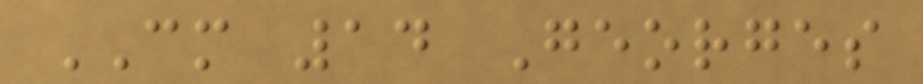CM 14 Georges
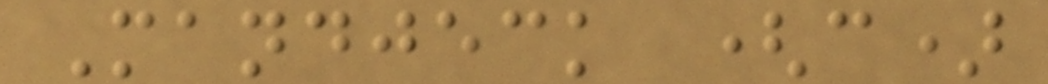Mandjeck (c)
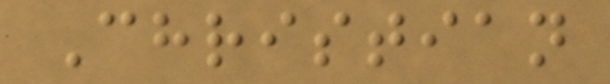Christian
